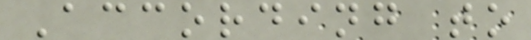According to
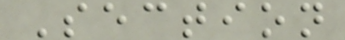Section
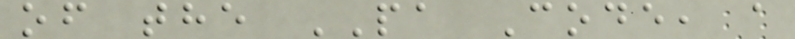of the PA Code, a
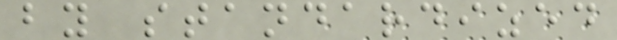by standardized
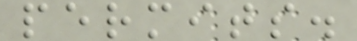permits.
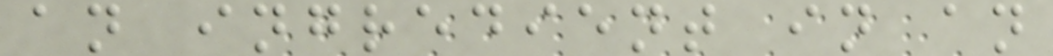an ingredient in an
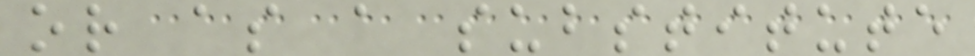or as a substitute
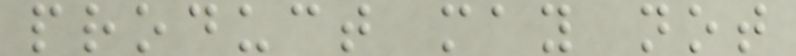product may not
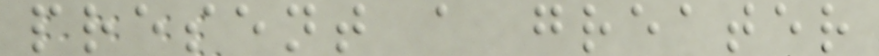present a greater
